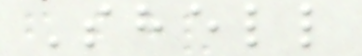Shell
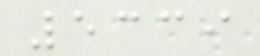5339
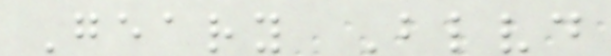Geary Blvd
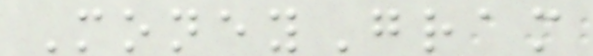MoneyGram
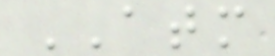ATM
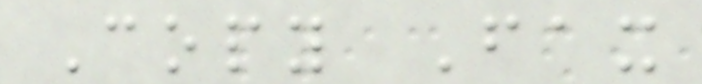Copy Fax
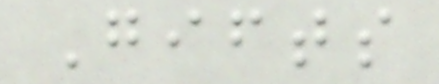Gifts
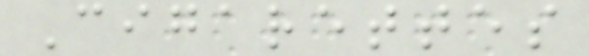Cigarettes
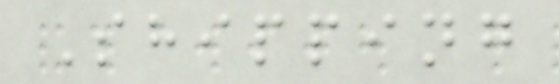Shipping
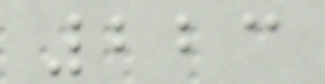223
